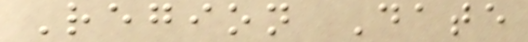Region Date
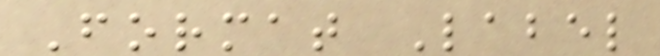Format Label
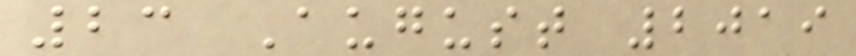23 August 2019
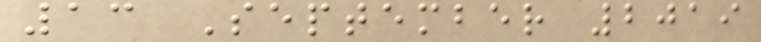13 September 2019
